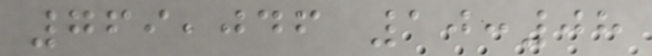769,046 10:08
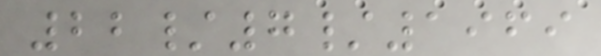22/7/1969
